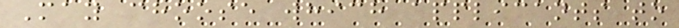May choose which applicants to
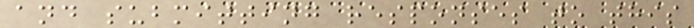and submitting responses to this
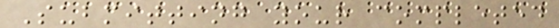Submitting your completed
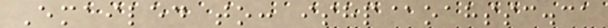Emailed to: ishp@oahssc.ca
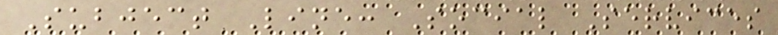Subject Line: Social Services
